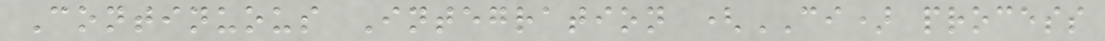Continuous Integration (CI) process
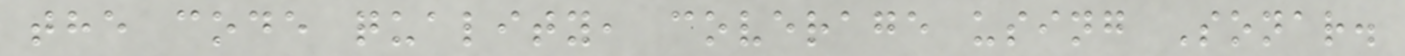the code quality, coverage using Sonar.
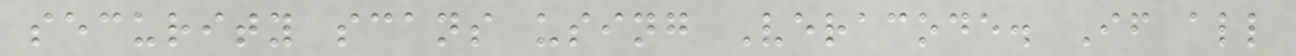security scans using Veracode. If all
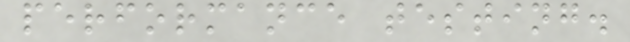performance testing.
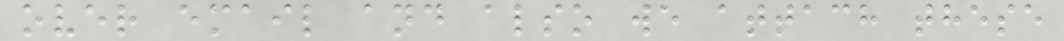over email and also we attach these
